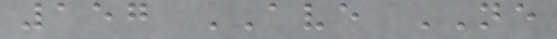157 AVE NE
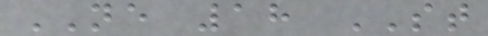NE 18 ST
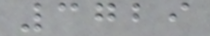3729
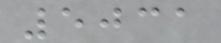5031
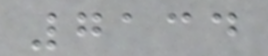7134
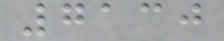7130
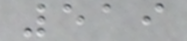519
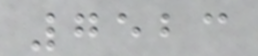7523
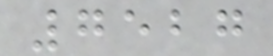7527
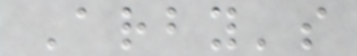Arby's
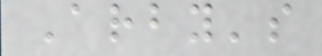Arby's
